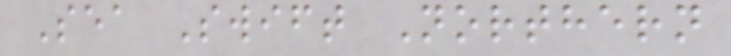Sea Swift Northern
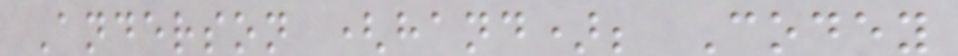Anderson (hand); Codey
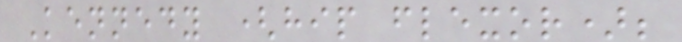Kennedy (hip flexor);
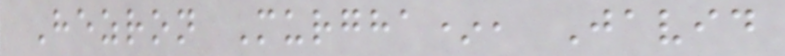Hezron Murgha*, Javid
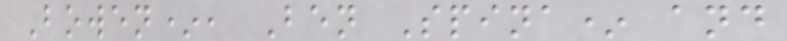Bowen*, Ben Spina* and
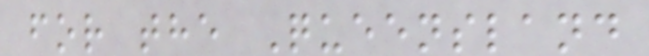for the Queensland
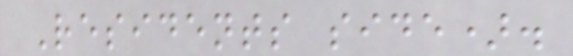Residents side).
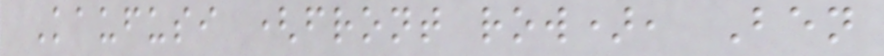Kaufusi (front row), Ben
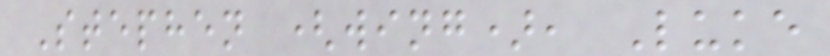Stephen (wing), Luke
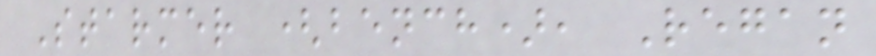Starmer (bench), Regan
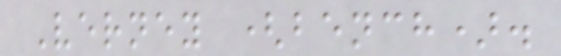Verney (bench).
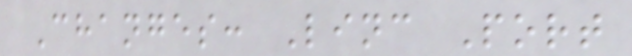Changes: Linc Port
